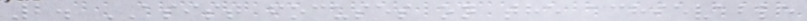2. ASIST focuses on the achievable
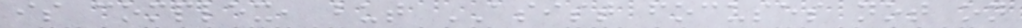is complex, but ASIST focuses not on
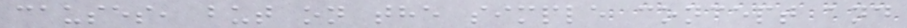causes, but on the simple concept and
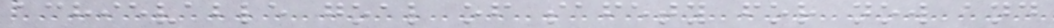achievable goal of safety for now and
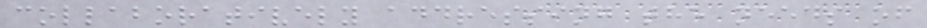collaboratively addressing the needs of
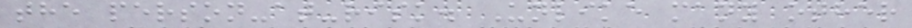the person-at-risk. Unlike many other
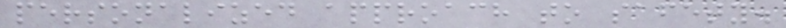personalized approach to safety.
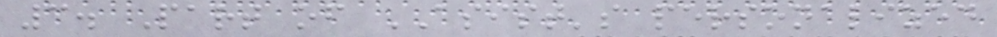3. Part of ASIST's personalized
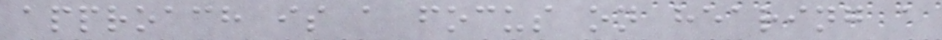approach is a focus on hearing a
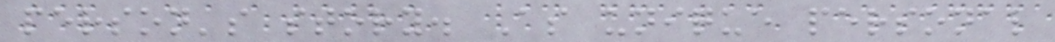person's story. As unique personal
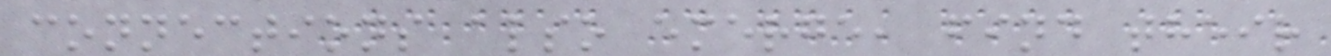connections also emerge, find their
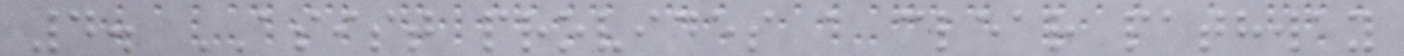4. ASIST provides a clear pathway
